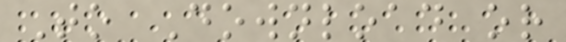To Download or
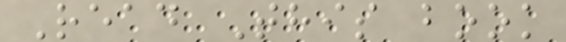Read This book
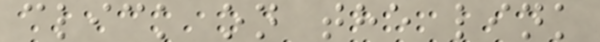click on the link
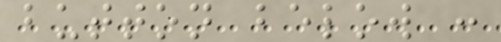button below :
